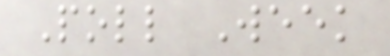Poll Week
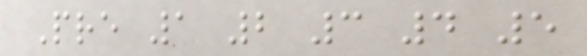Pre 1 2 3 4 5
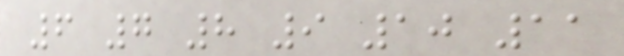6 7 8 9 10 11
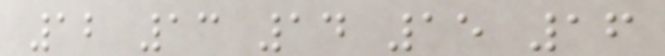12 13 14 15 16
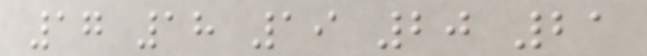17 18 19 20 21
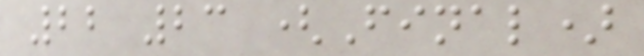22 23 (Final)
